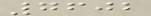7602
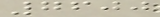7600
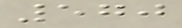570
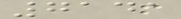7141
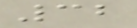32
